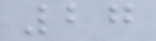27
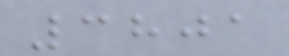3801
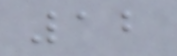12
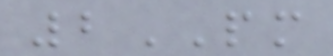2PM
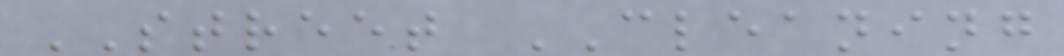STREET CLEANING
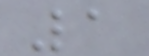1
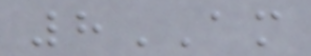8AM
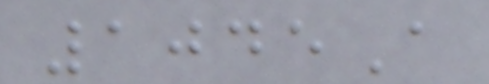1045A
